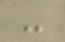-
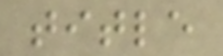title
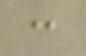:
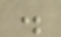.
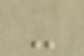-
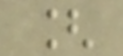[
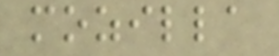mozilla
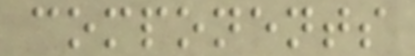components
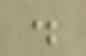.
